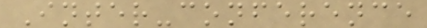Inter-conference
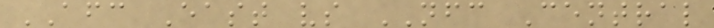AFC East vs NFC Central
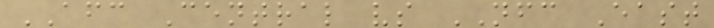AFC Central vs NFC East
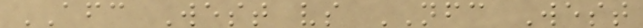AFC West vs NFC West
